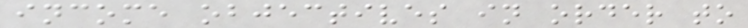income objectives in order to
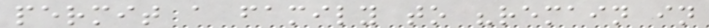permit a family to "remain in
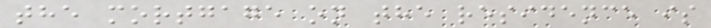the mortgage on the residence is
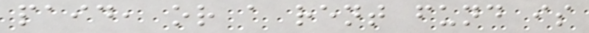paid, or a rent fund is
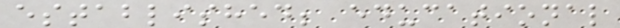established; educational
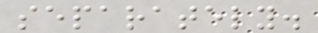separately.
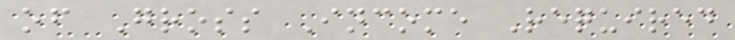of Gross Income Required
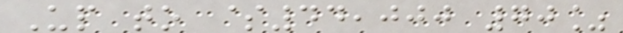Up to $44,000 70%
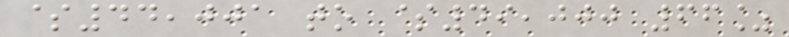$44,001 to $49,000 66%
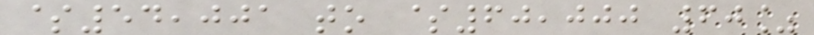$54,001 to $60,000 60%
